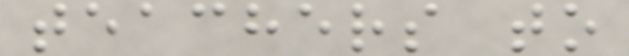teachers to
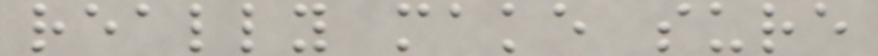really make sure
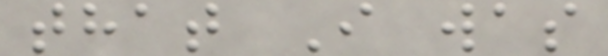that I was
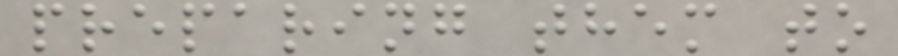preparing them to
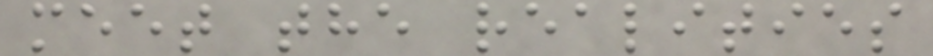meet the realities
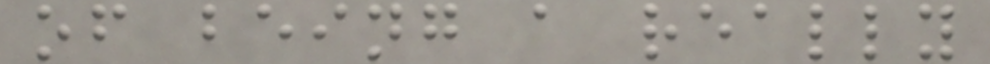of being a really
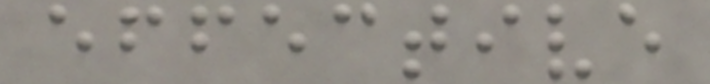effective
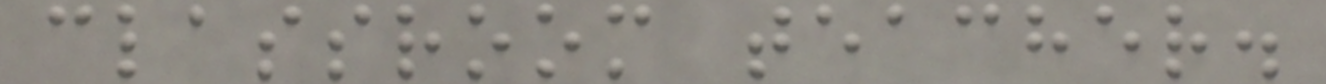classroom teacher.
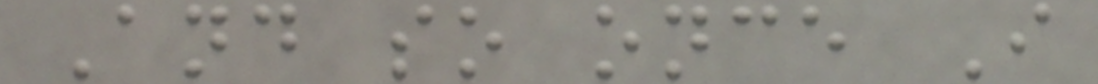And so once I
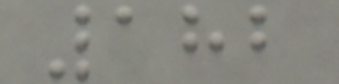182
